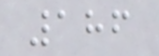186
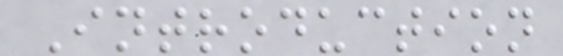Introduction
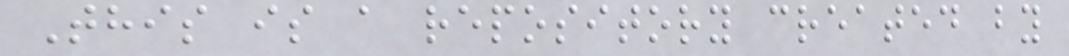This is a repository created by
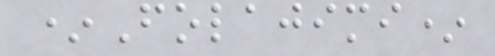*Folajimi*
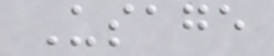Usage
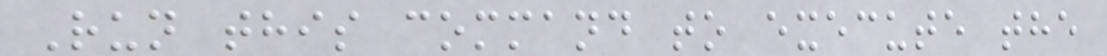Run this command to execute the
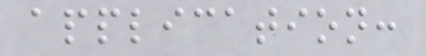application:
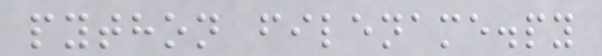python filename.py
